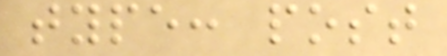type: post
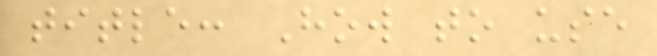title: How to use
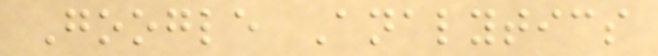Google Analytics
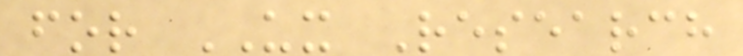for UX Research
